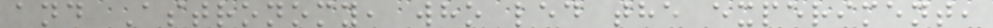and Astronomy, who led the experiment,
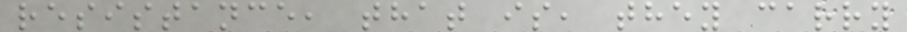resistance, that is, they carry
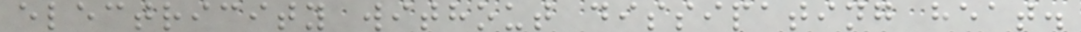electricity without dissipating heat.
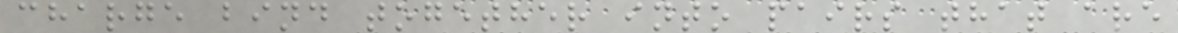charge bind together into pairs that are
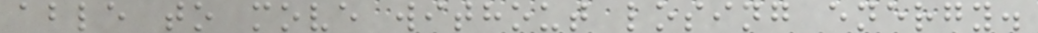able to move without losing energy.
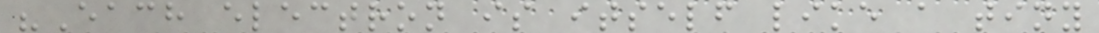"Each electron is itself like a tiny
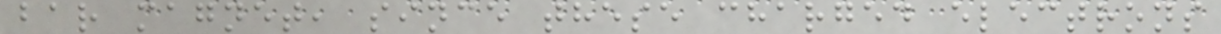bar magnet, since these charged electrons
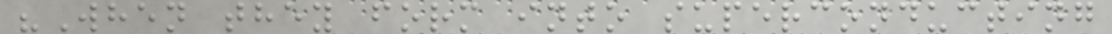"When they form into superconducting
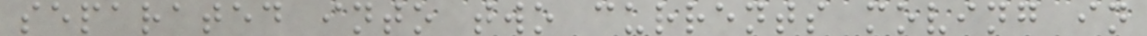separated into two currents moving in
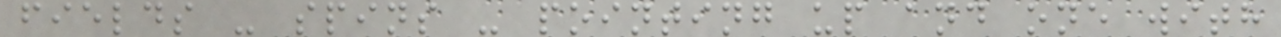fields - spins - pointing up and one with
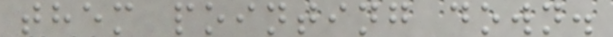them pointing down.
